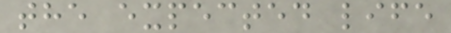the expected life
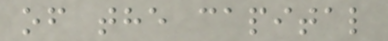of the capital
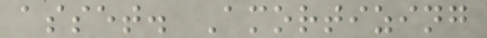asset. Amortizing
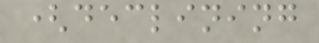(declining
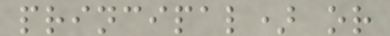principal) or
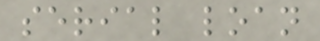serial loan
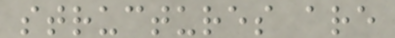structures are
